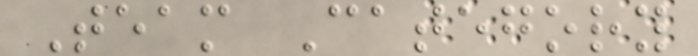Team Category
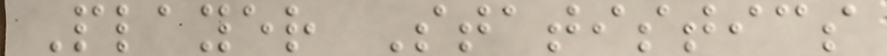Player Statistics
